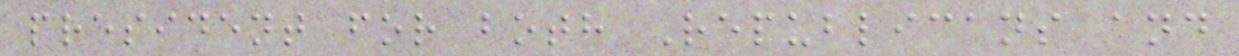president for both Republicans and
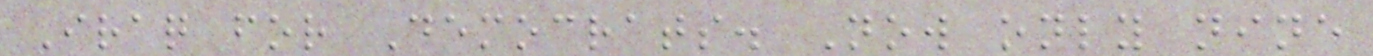Iraq for Democrats. Now only nine
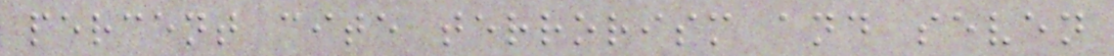percent cite terrorism and seven
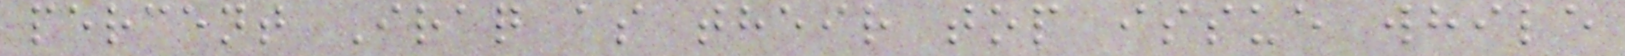percent Iraq as their top issue while
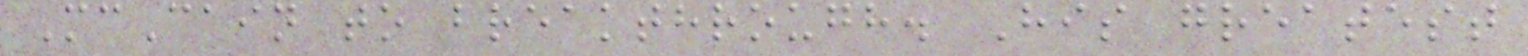McCain to breakthrough. His greatest
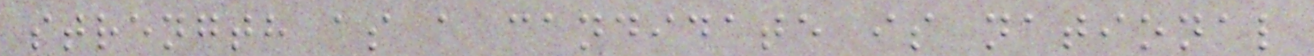strength as a candidate is national
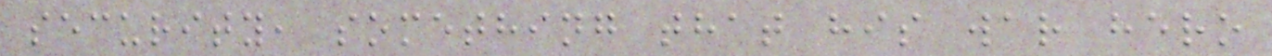security, something that his war hero
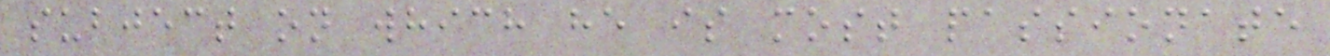subject on which he is most passionate
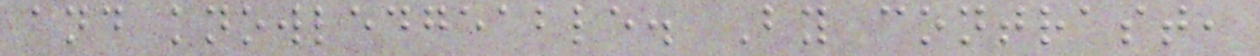and knowledgeable. By contrast,
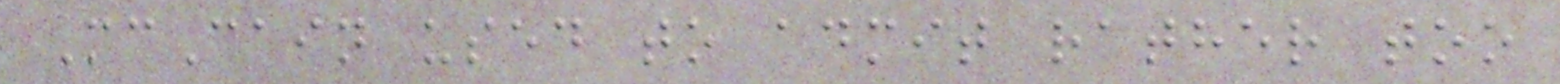McCain used to admit rather too
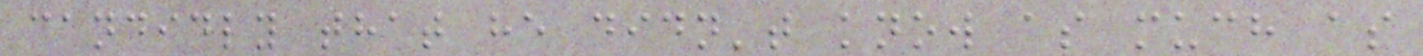candidly that he didn't know as much as
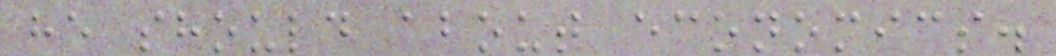he should about economics.
